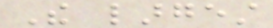The largest
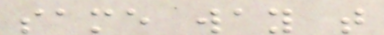same way that
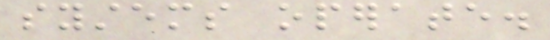systems operate.
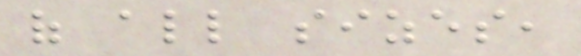of all sizes,
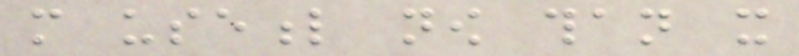more useful now than it
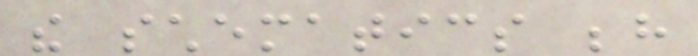the schematics behind
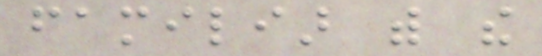familiar with the
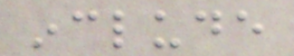include
